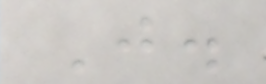J.
